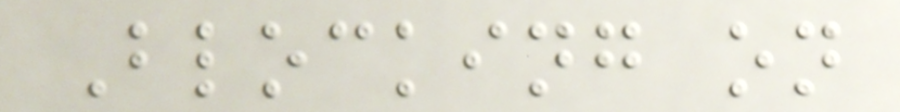Blocking on
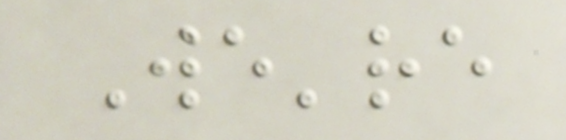We're
